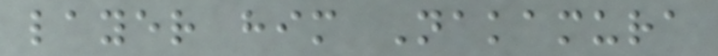layer him Nakamura
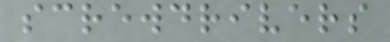screwdrivers
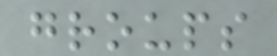groups
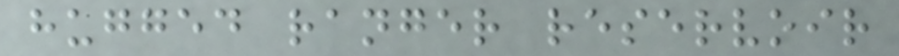hugged ranger reservoir
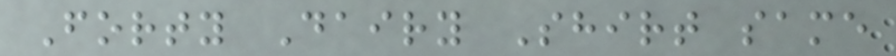Forty Dairy Shirt same
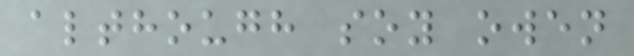although soy owen
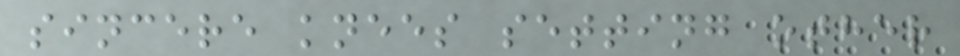sincere knees setting other
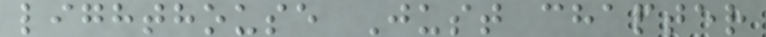lighthouse Just chapter
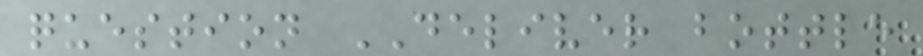question DELIVER bottle
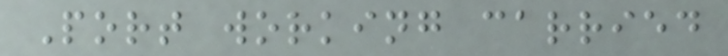Port working carried
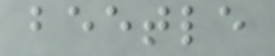beetle
